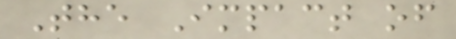The Impact of
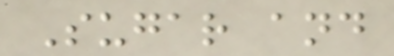Sugar and
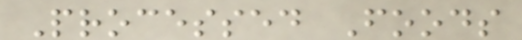Processed Foods
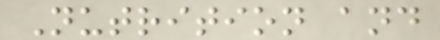Nutrition and
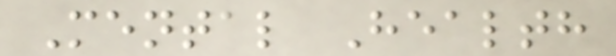Mental Health
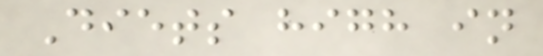Diets high in
